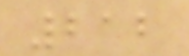212
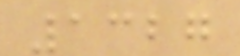1327
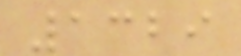1329
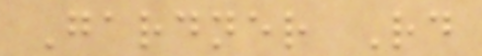Gardner Rd
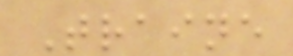Traine
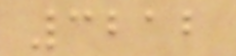3212
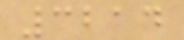3214
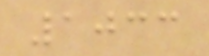1033
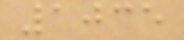1035
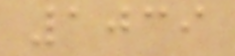1039
